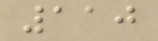110
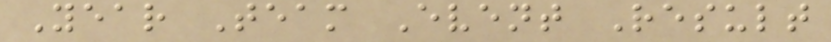Year Team Event Result
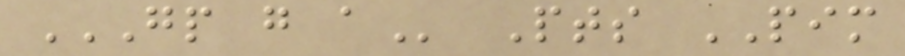GP G A Pts PIM
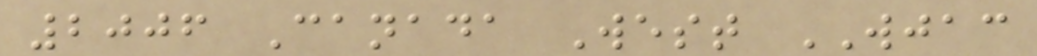2006 Canada West WJAC
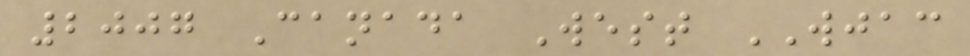2007 Canada West WJAC
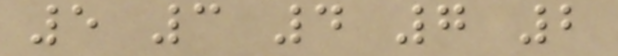5 3 4 7 2
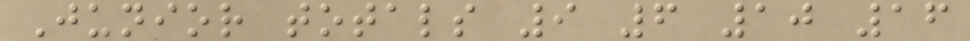Junior totals 9 6 10 16
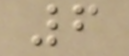6
